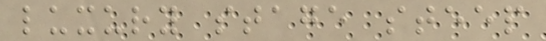luxury stage steep
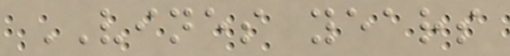VINES years
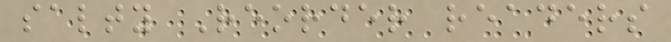salty Reorder readers
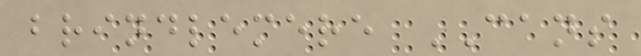brindlemere CANS
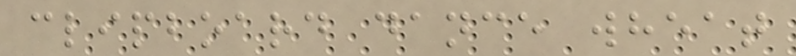clipboard dance wheat
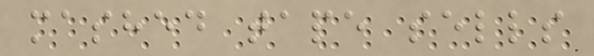mashed tape sells
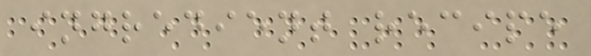ingredient recipe
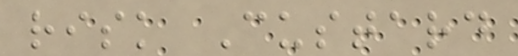risk Custard
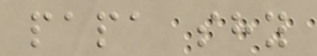papa shy
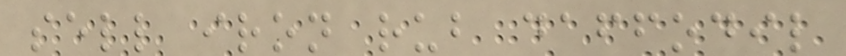sell iron rub daffodil
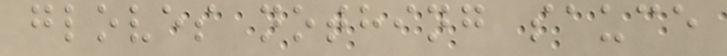gloves nothing sauce
